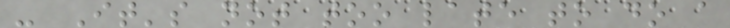- It's not too late to do a
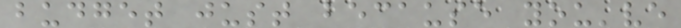budget just because you've
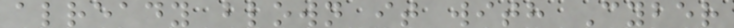already blown it with Cyber
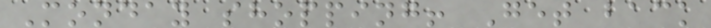Monday shopping! Get back
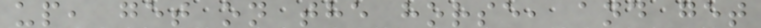up, get on the horse, and get
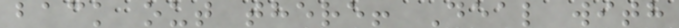back out there! Deal with
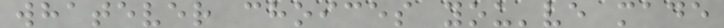whatever choices you've made
